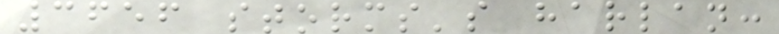3656 storms's harlan:
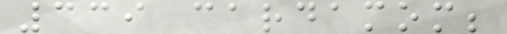339 cardamom;
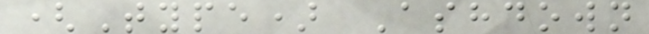(Type) Ashdown
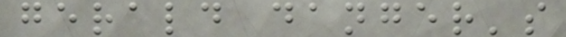gerald danger's
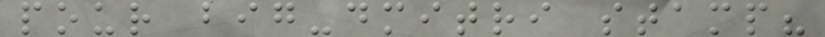pour big-dmitri stamp?
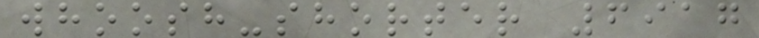whoosh-shorter 6917
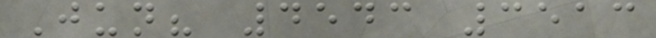Jun? 4543 3513
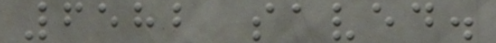6582 saved.
